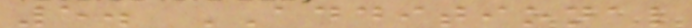5. ADDITIONAL
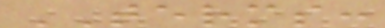TERMS:
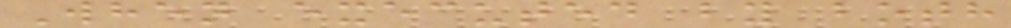When executed by both
